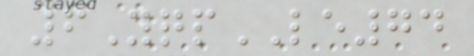6YqpLE74
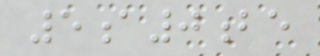5a0be
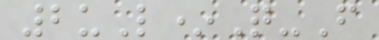2uL*Q-F
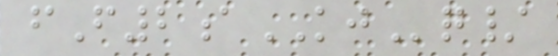fF2aKJq/
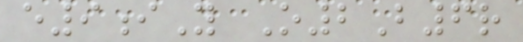e9iY O2B6r
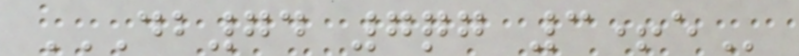DB74 7QG 3+E
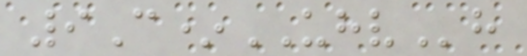9C*UHVh
